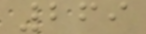269
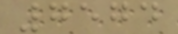7574
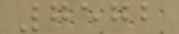7572
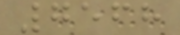7568
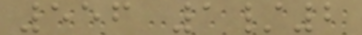556 1/2
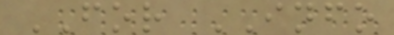FOR INFO
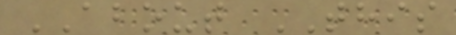ABOUT THIS
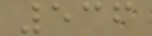536
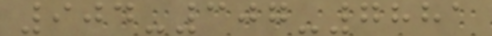904-307-7881
